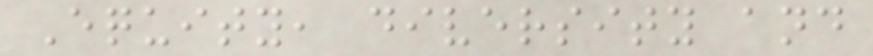Equity, diversity and
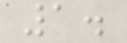1.
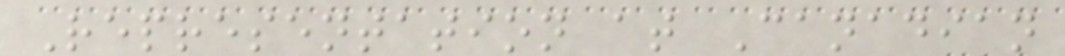Representation at Canadian
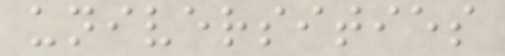universities
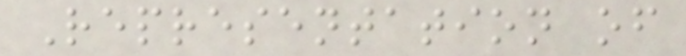Representation of
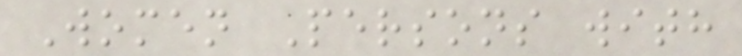Women Persons with
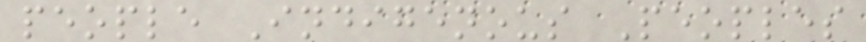people Indigenous Peoples
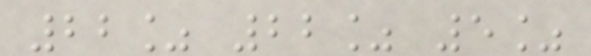22% 22% 5%
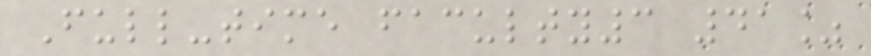Full-time faculty3 41%
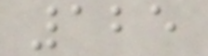125
